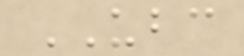UBC
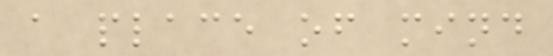a place of mind
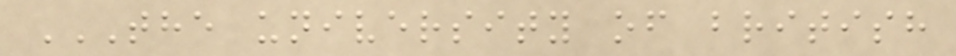THE UNIVERSITY OF BRITISH
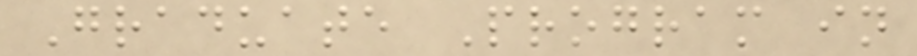Graduate Program in
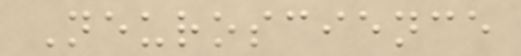Neuroscience
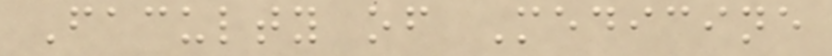Faculty of Medicine
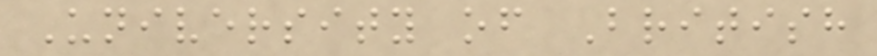University of British
